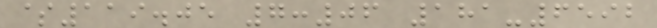$119.05 7:06 181-6592
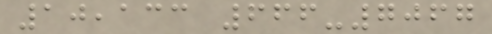10,133 666-7067
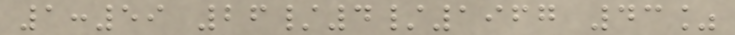1:59 26/4/1967 43%
